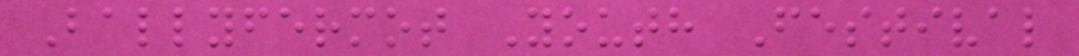Ballyfermot Youth Festival
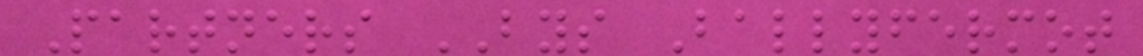Partners BYS Ballyfermot
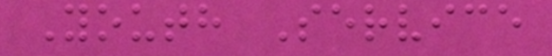Youth Service
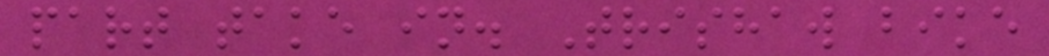part take in. Trishaw bike
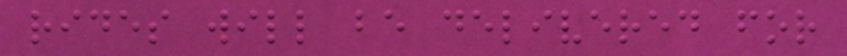rides will be delivered for
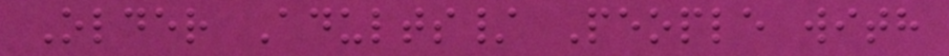Older Adults/ People with
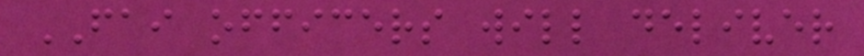FAI officers will deliver
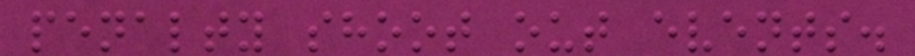penalty shoot out events.
